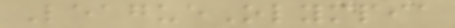LeagueOlympia
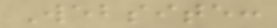Website:
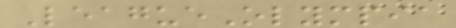LeagueOlympia
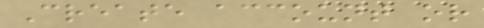Create account or
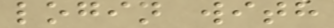login with
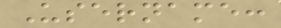Username:
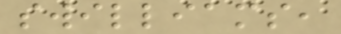swilliams,
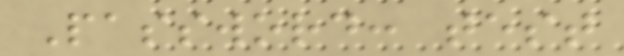Password: test
